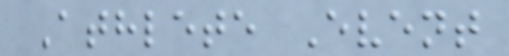Athlete Event
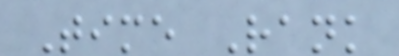Time Rank
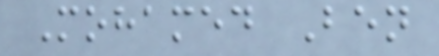Mohamed Ben
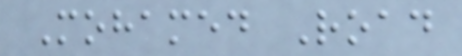Mohamed Road
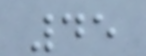45
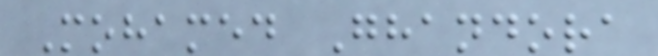Mohamed Ghandora
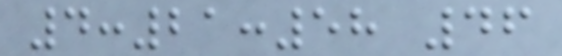4:21:58 46
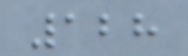128
